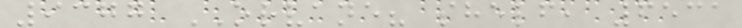9377 ORVANE? shelf, 6531
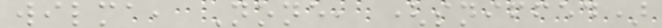wilma, None, (sniffed)
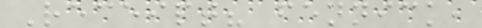Receipt? fennick,
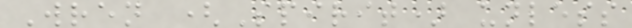Wren (Spirit) unless
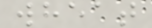wheat
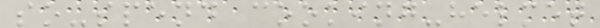so-spend cooking-helmet
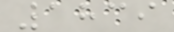1839
